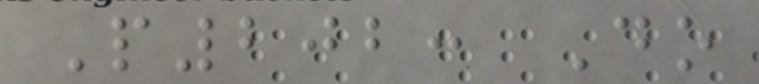P202: Do
